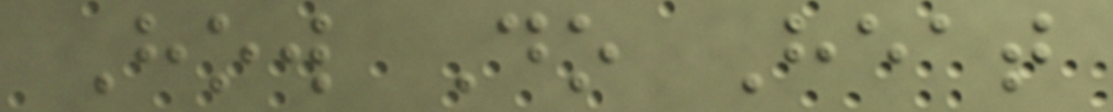How Do Heat
